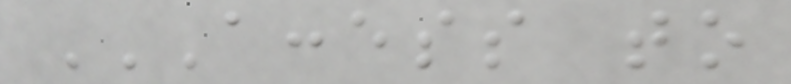ACCESS TO
